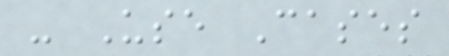- Use Cases
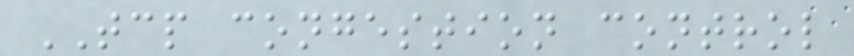TCP congestion control
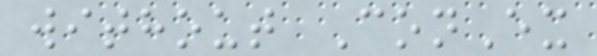without ConEx
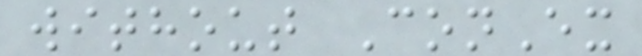without ConEx
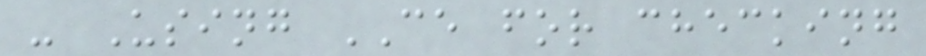- Using CE for checking
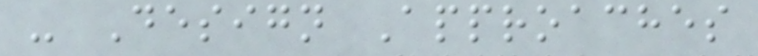- Design Approaches
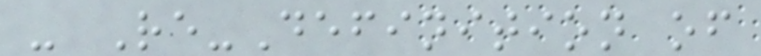- Re-Definition of
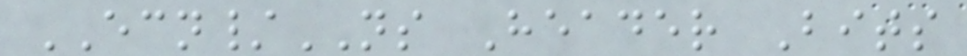ECN/NS Header Bits
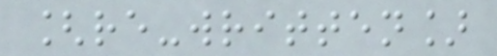[re-written]
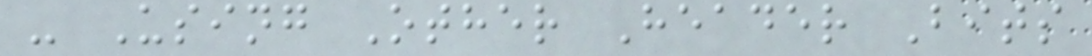- Using Other Header Bits
